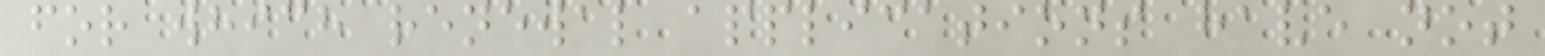for which renewal applications have not
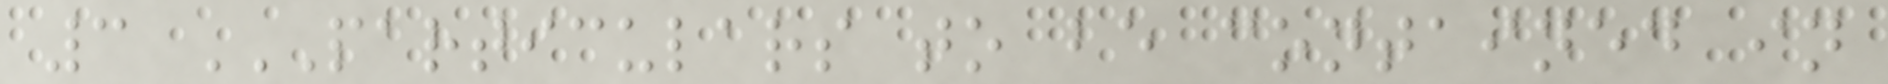3 PARTICULARS TO BE CONTAINED IN
